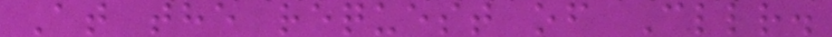At the request of Cllr.
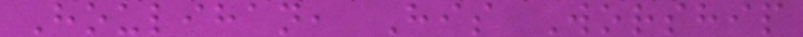Houlihan, His Worship
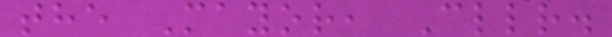the Mayor, Cllr.
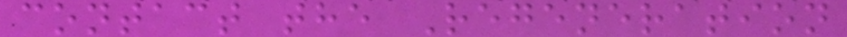contact the Regeneration
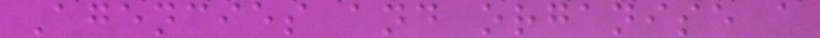Agencies and organise a
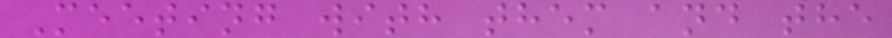Meeting with them and the
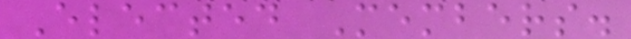Elected Members.
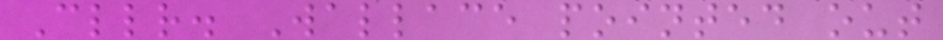Cllr. Wallace pointed out
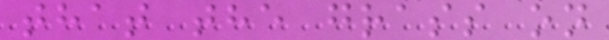that the grass on
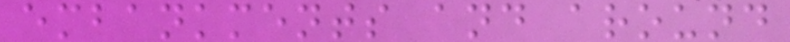embankments and around
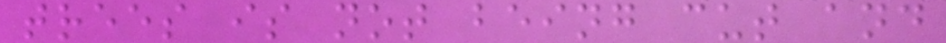trees is not being cut and
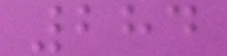284
